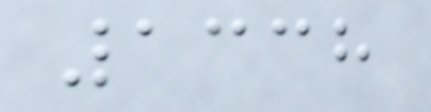1338
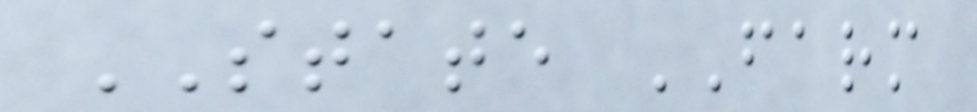STATE FARM
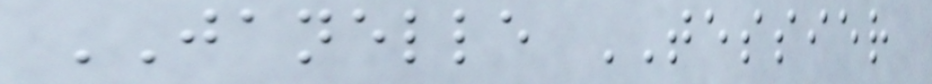JANELLE TESSIER
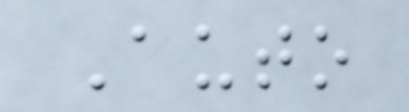Auto
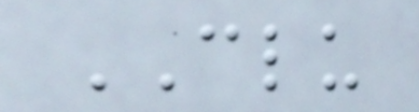CLU
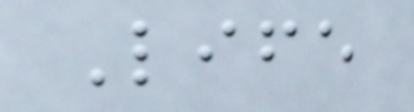Life
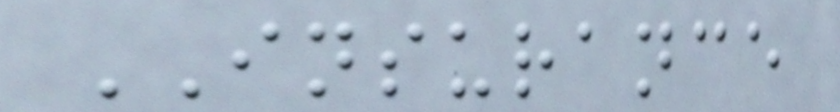INSURANCE
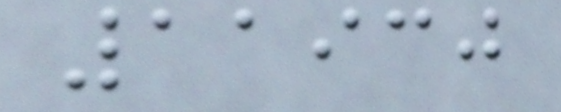11930
